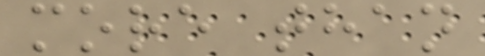more than
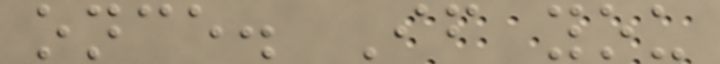once. If you
